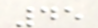45
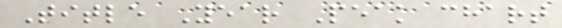Title Year Peak chart
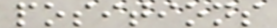positions
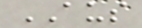AUS
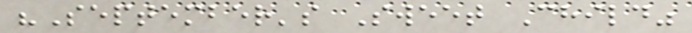"September's Sweet Child"
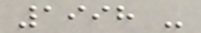1998 -
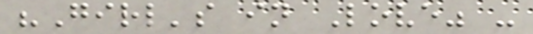"Girl's in Love" -
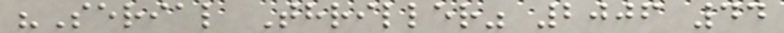"Serial Thriller" 2006 44
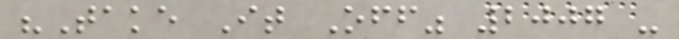"Take It Off" 2007 -
